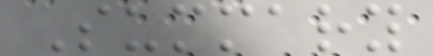Summary
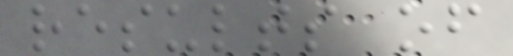results of
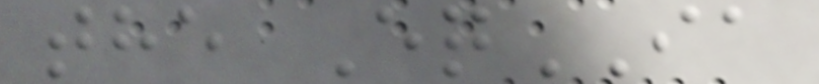the EqIA
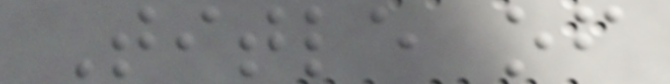Title of
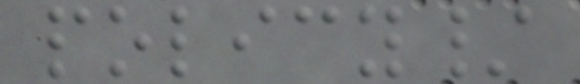policy/
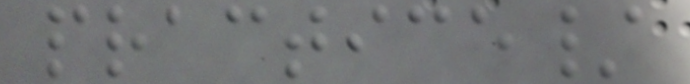practice/
